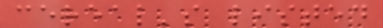cereal's listed
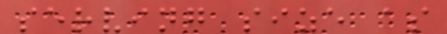serving size as
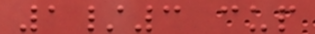1/3 cup
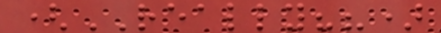(REALLY??)
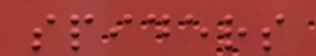spiders
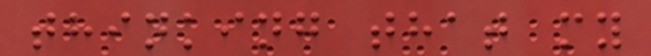thinking that my
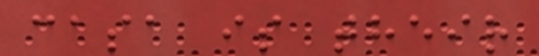casa is their
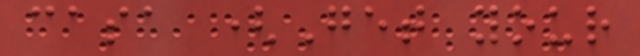casa (Get your
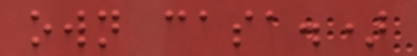own casa.)
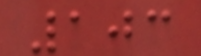103
